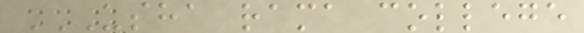USHA RAMA COLLEGE
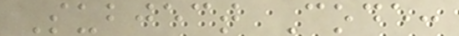Subject Code:
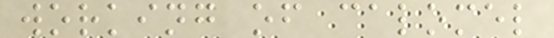working of calomel
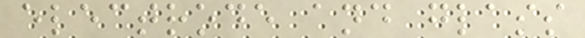electrode and glass
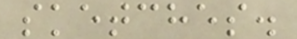sketches.
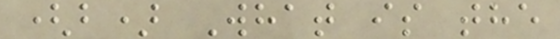(b) What is the
